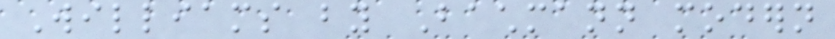Williams by Bachmann modern
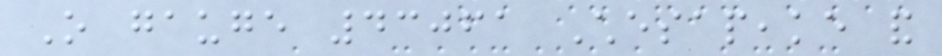O gauge 43061 Chesapeake and
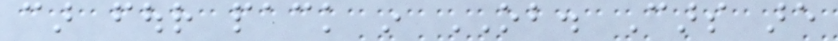car four pack in OB. Cars are
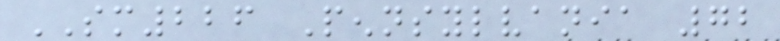SM226 Pennsylvania 72
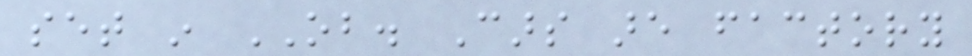set in OB. Cars are factory
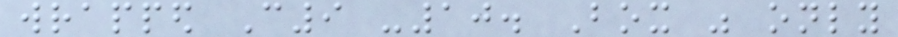wrapped C9 -10. Box was only
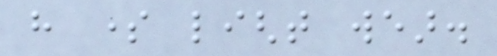have some light wear.
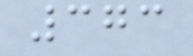373
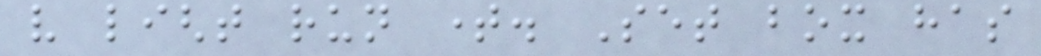very light run time. Set box has
